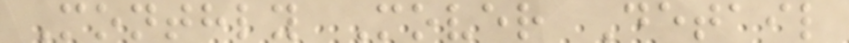Monthly Mover Detail
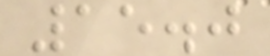15.0
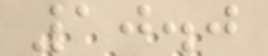10.0
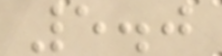5.0
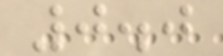0.0
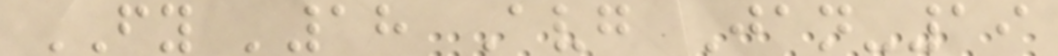FY '18 Avg Jan-19
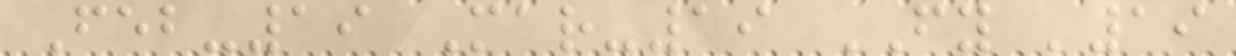Feb-19 Mar-19 FY '19
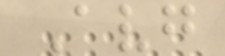Avg
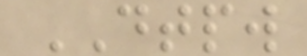DTPW
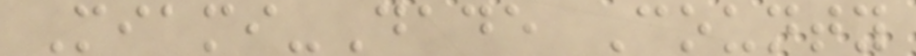Miami-Dade County
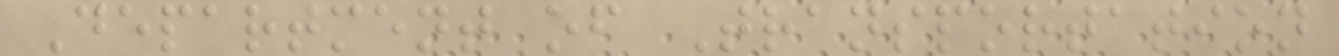Department of Transportation
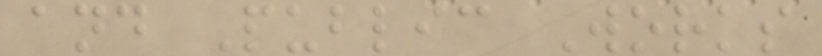and Public Works
